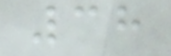38
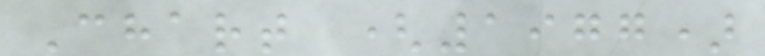Chart (1977)
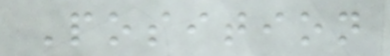Position
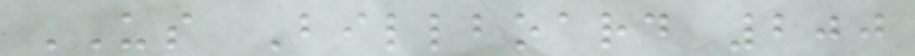US Billboard 200
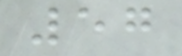57
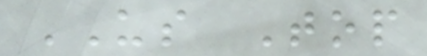US Top
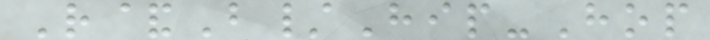R&B/Hip-Hop
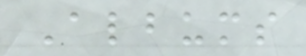Albums
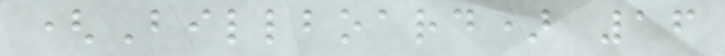(Billboard) 16
